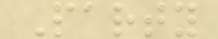Party
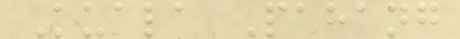Kuala Pahang
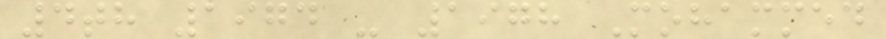4th 1974 - 1978 Mohammed
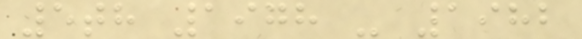5th 1978 - 1982
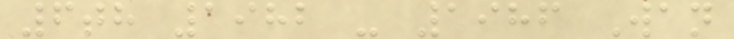6th 1982 - 1986 Wan
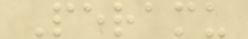Peramu
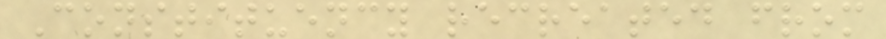Constituency recreated from
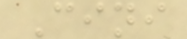Cini
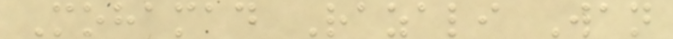Mohamad Razali Wan
